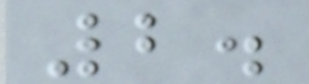2.
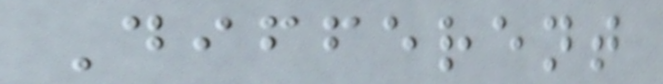Different
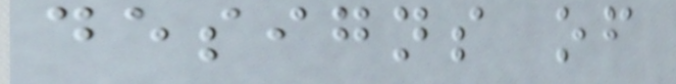designs of
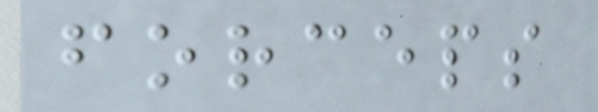forceps
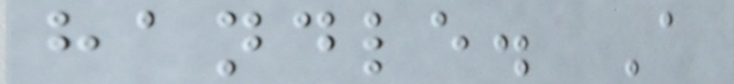handle. A
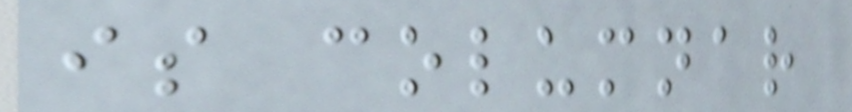is columnar
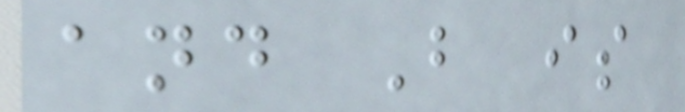and B is
